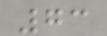73
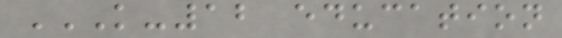K-12 EDUCATION
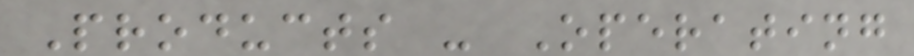Products - Operating
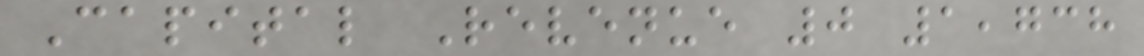Capital Revenue 0 1,738
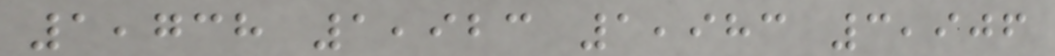1,738 1,923 1,983 3,906
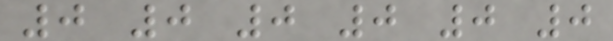0 0 0 0 0 0
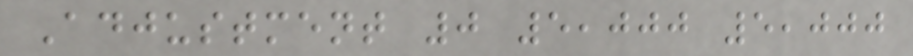Adjustment 0 5,000 5,000
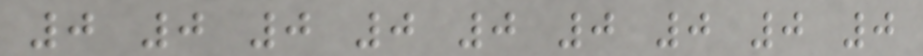0 0 0 0 0 0 0 0 0
